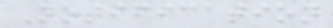Notification
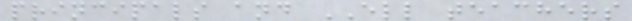principals and ELL teachers
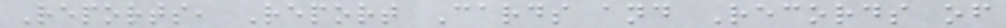Reports, Report Cards and Records of
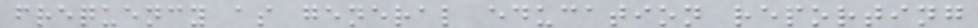frequency as general education reporting
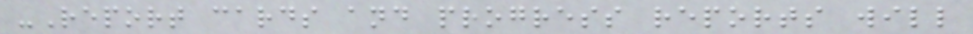-Report cards and progress reports will
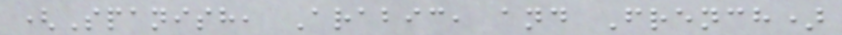(Spanish, Arabic, and French)
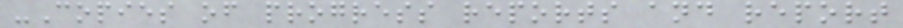-Copies of progress reports and report
